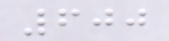600
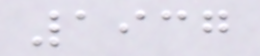1937
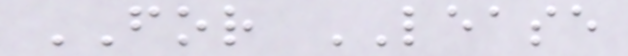FOR LEASE
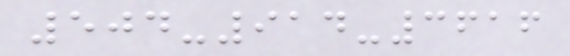504-914-3616
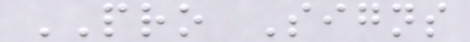PRO Signs
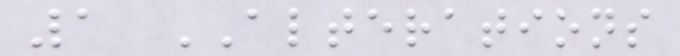1 ALTERATIONS
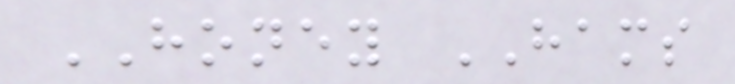HONEY HAMS
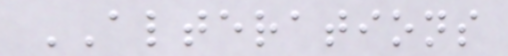ALTERATIONS
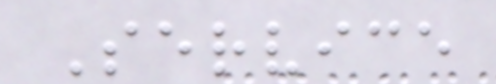Service
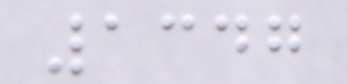1347
